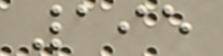195
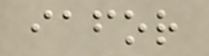iafor
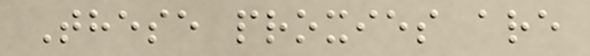These proxies are
